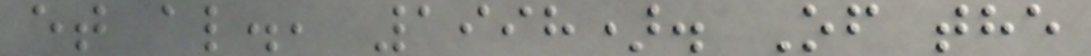et al., 1998). Of the
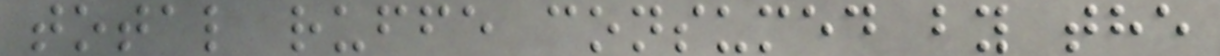total ruffe consumed by the
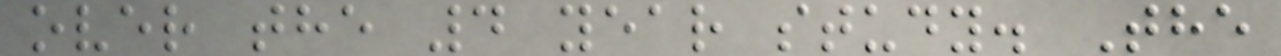over the 4 year study. The
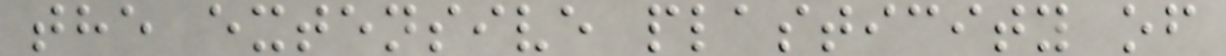the extensive plasticity of
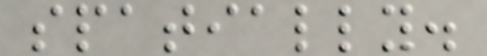spatially.
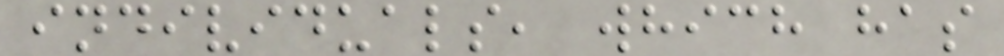individuals, which has
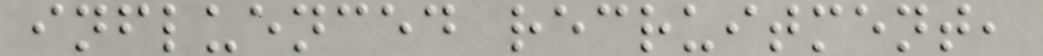influenced recruitment,
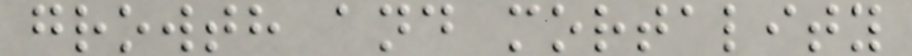growth and mortality
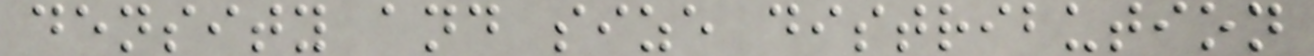density and size distribution
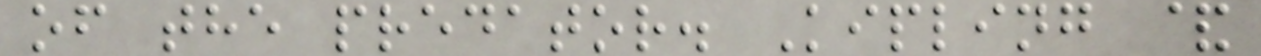of the predator. Kipling &
